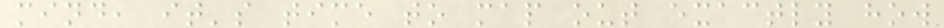mind, it's time to map out exactly how
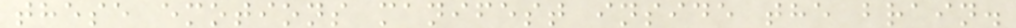these emotions manifest inside the brain.
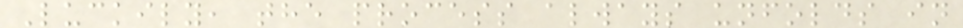Luckily, the process always unfolds in
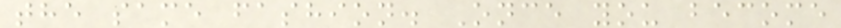the same fashion. Once you become
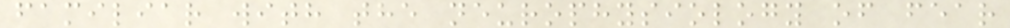familiar with the neurophysiology of fear
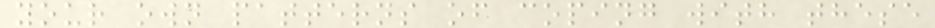your own patterns of coping with these
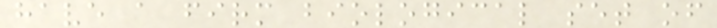have a firm biological set of
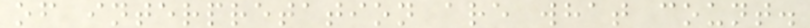of interpretation are what count.
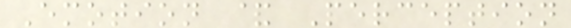Emotion & Perception
